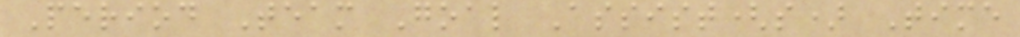Period Team Goal Assist(s) Time
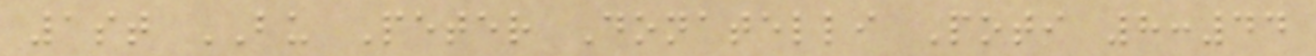1st BU Peter Donatelli Poti 8:44
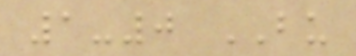1-0 BU
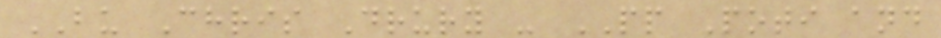BU Chris Drury - PP Poti and
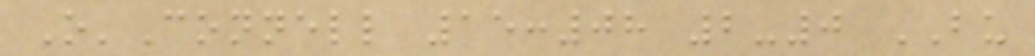O'Connell 15:08 2-0 BU
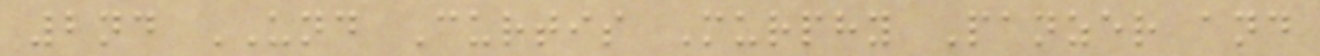2nd UND Curtis Murphy Panzer and
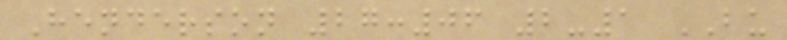Henderson 27:06 2-1 BU
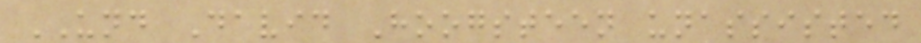UND David Hoogsteen unassisted
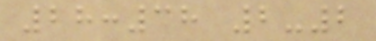28:38 2-2
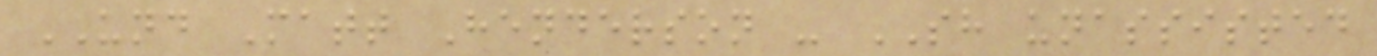UND Matt Henderson - SH unassisted
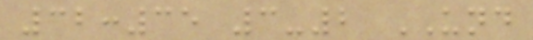32:35 3-2 UND
